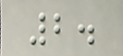2.
